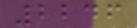2246
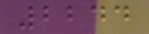2244
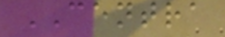CENTRA
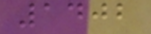1402
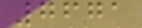7671
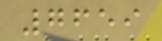7659
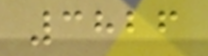3826
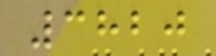3820
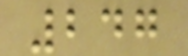247
